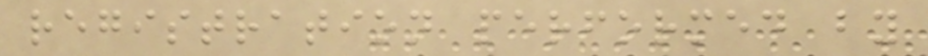registration performed by
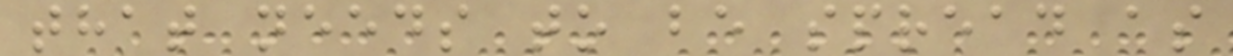that needs to be spread as
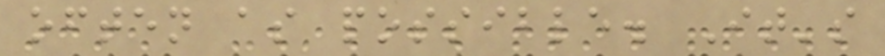often as possible. It's
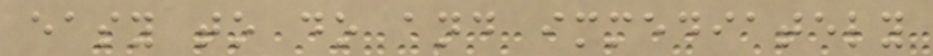easy to do and immediately
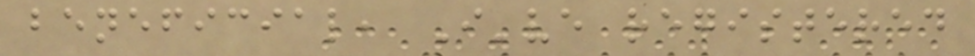beneficial, I've registered
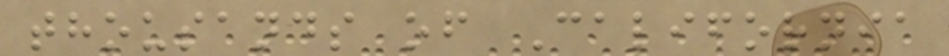thousands of California
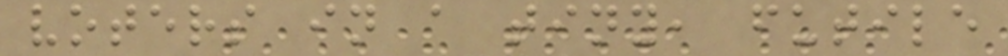voters in a tiny, futile
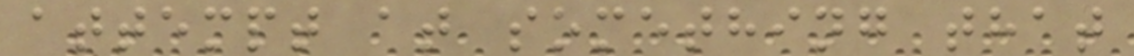attempt at something that
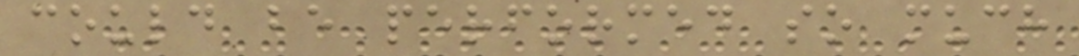could be performed so much
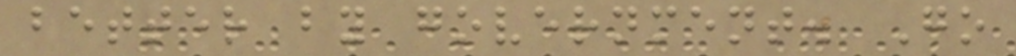better by government. Go
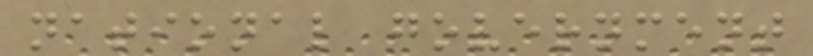national government
